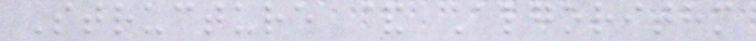Structure & Algorithm
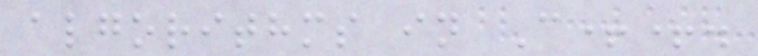algorithms in C++.
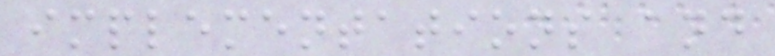implementations and
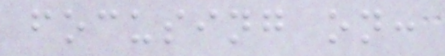focusing on:
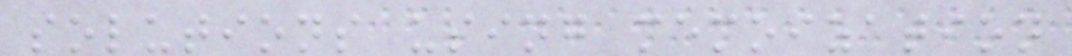solutions using memoization
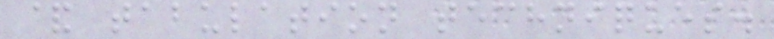& tabulation techniques.
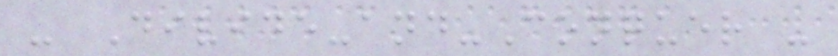- Divide-and-Conquer -
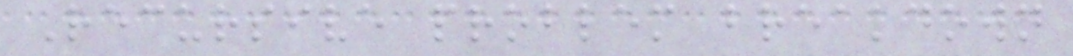Recursive problem breakdown
